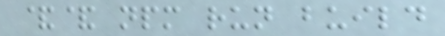&& npm run build
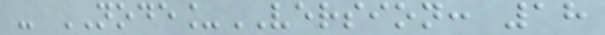- NODE_VERSION: 18
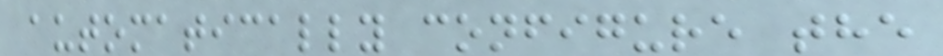automatically configure the
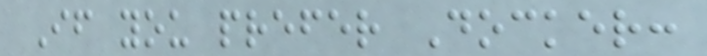If you prefer Docker:
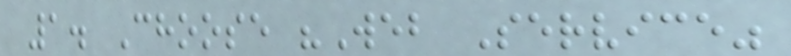1. Choose "Web Service"
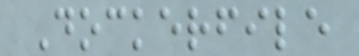Dockerfile
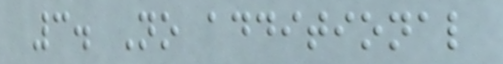3. No additional
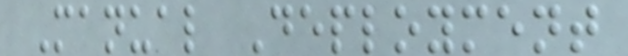Manual Deployment
